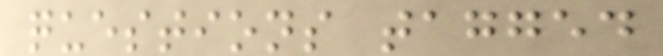questions tagged
